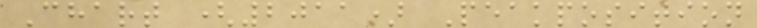Chart (2011) Peakposition
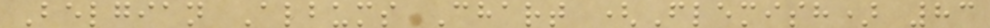Belgian Albums Chart (Flemish) 83
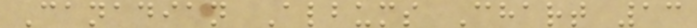Canadian Albums Chart 13
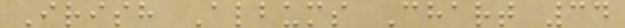Irish Albums Chart 34
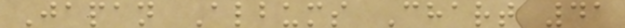Japan Albums Chart 41
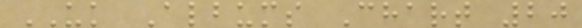UK Albums Chart 20
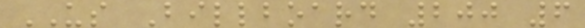US Billboard 200 6
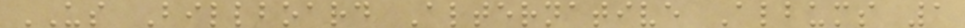US Billboard Alternative Albums 1
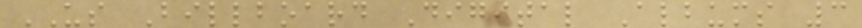US Billboard Digital Albums 3
